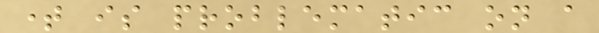time is problematic on a
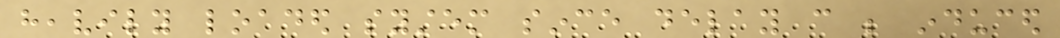heavily loaded system since delay can be induced
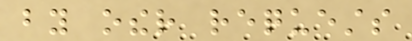by other requests
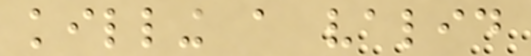killing a valid
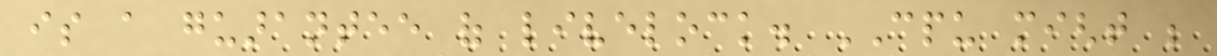is a guarantee of livelock. CPU might be
